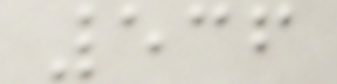536
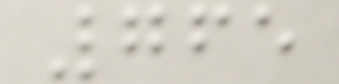765
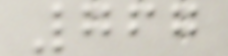767
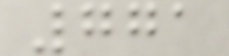771
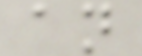an
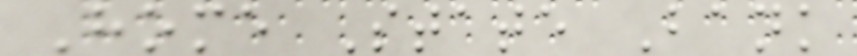Home State Bank
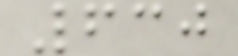630
